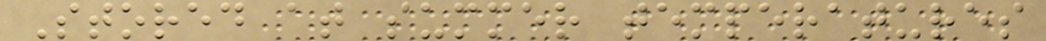Stored at summer temperatures
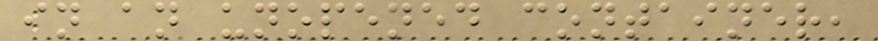in an unopened container,
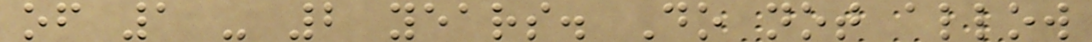of 1 - 2 years. Do not allow
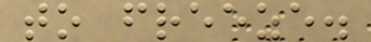to freeze.
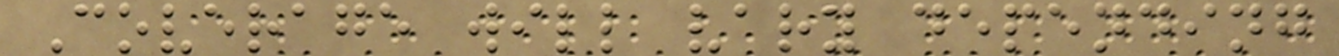Coverage will vary depending
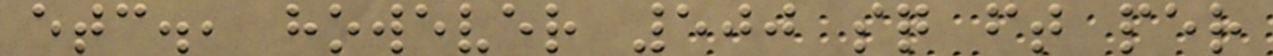etc., however 500 sq ft per
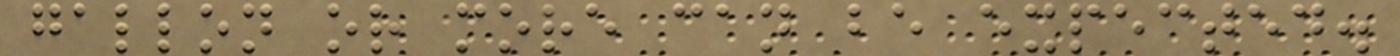gallon or more can be expected.
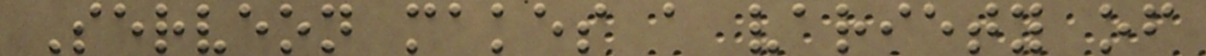Serveon makes a variety of
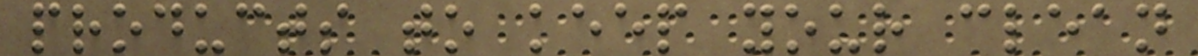products to keep your clean
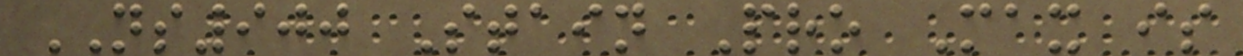NS900 Stain Pro Max is
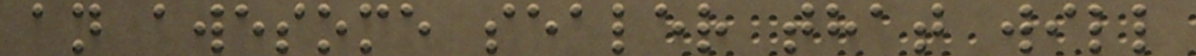an awesome sealer that will
